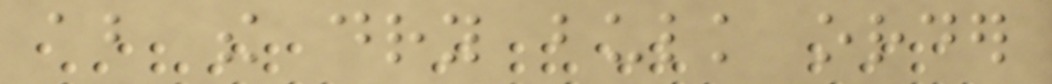about the dry bulk order
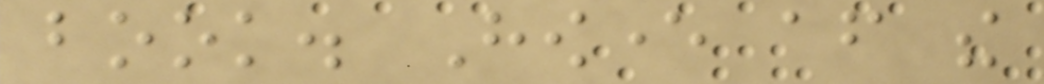book. However after the
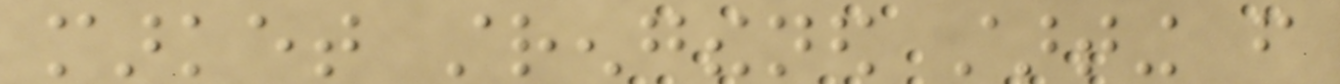market strengthened starting from
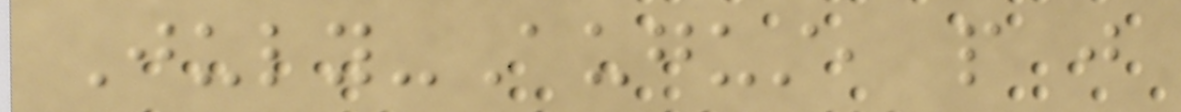July-August, people just
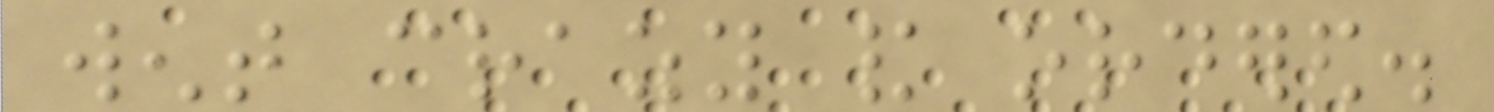went crazy and ordered.
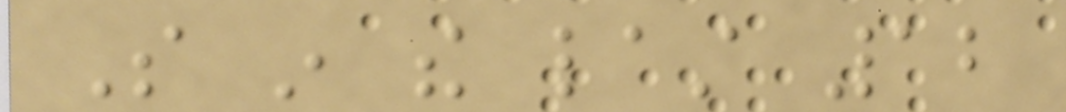So in the last 12
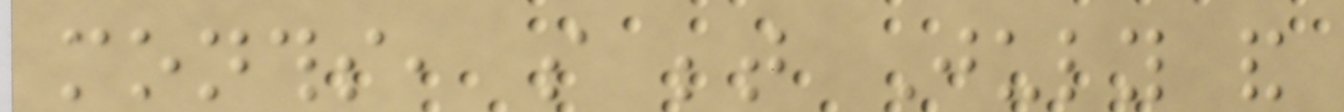months, so between July and
